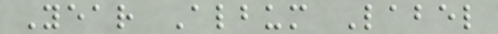Year Album Label
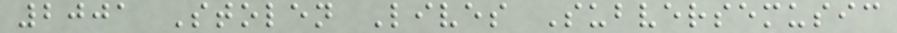2001 Stolen Lives Subversemusic
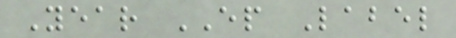Year EP Label
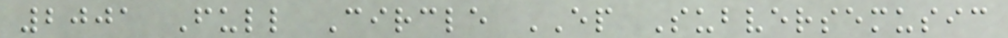2001 Full Circle EP Subversemusic
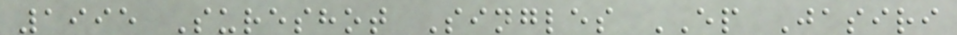1995 Sureshot Singles EP Jasiri
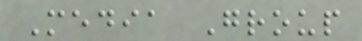Media Group
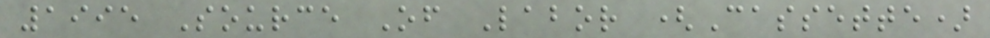1995 Source Of Labor (Cassette)
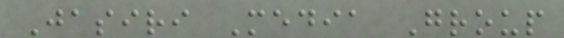Jasiri Media Group
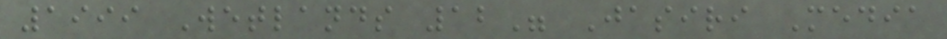1999 Wetlands 12" Jasiri Media
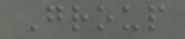Group
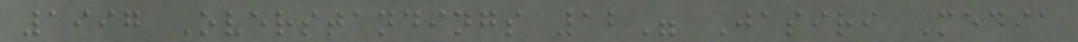1997 Overstandings 12" Jasiri Media
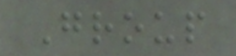Group
